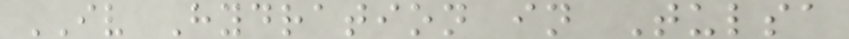IV Hydration in Tulsa
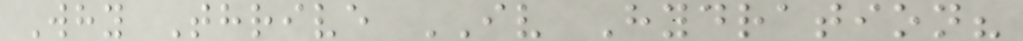Why Thrive IV Hydration?
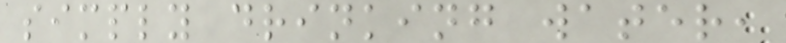simply drinking water,
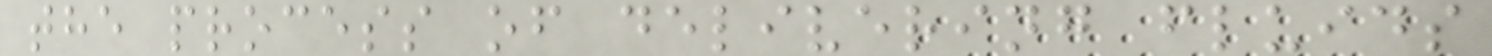the process of delivering fluids
